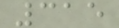315
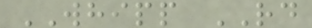WHIPP RD
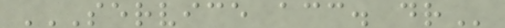SERVICE ACC. DR
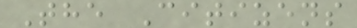The Citizens
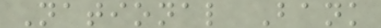National Bank
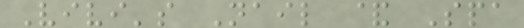Vivi's Nail & Spa
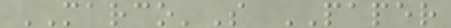MARCO'S PAPER
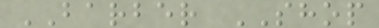BARBER SHOP
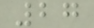27
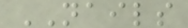NAILS
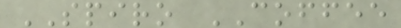SPIRO COFFEE
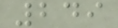249
